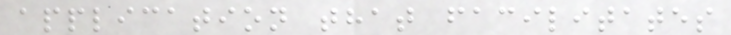application that facilitates
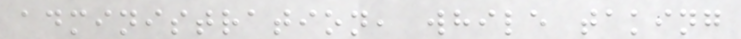administration, while taking
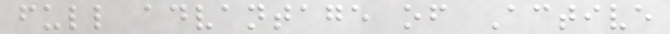full advantage of Active
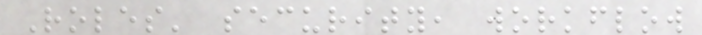Roles' security, workflow
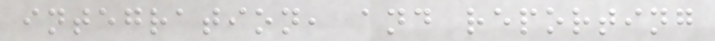integration, and reporting
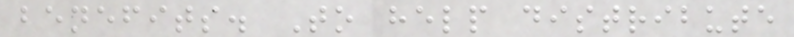benefits. To help distribute
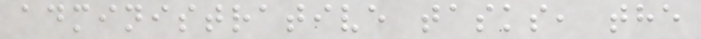administrative tasks, the
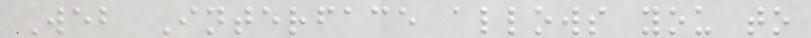Web Interface allows you to
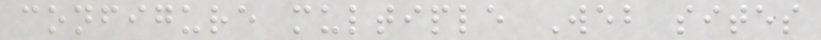configure multiple Web sites
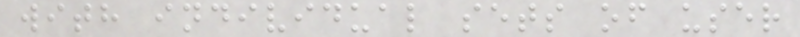with individual sets of user
